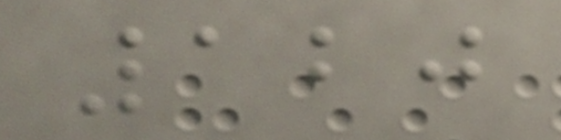120
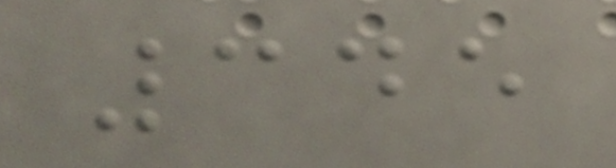345
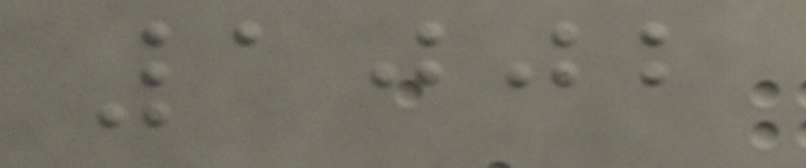1002
